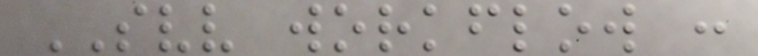SVV workflow :
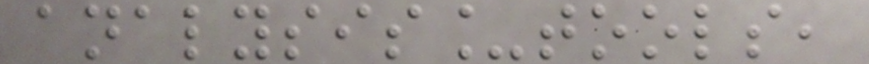analysis_tools,
